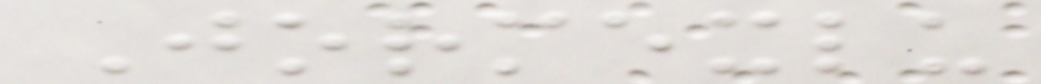Jormexlu
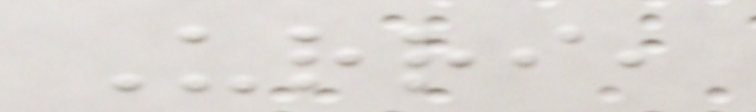Urri,
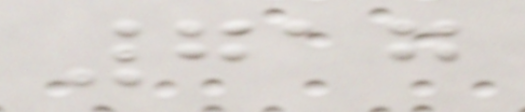717
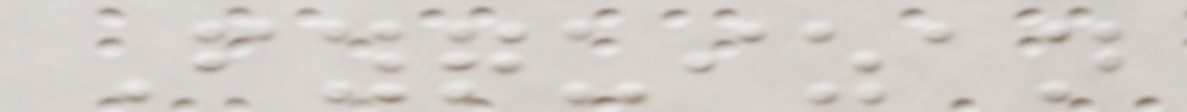Fyquizan
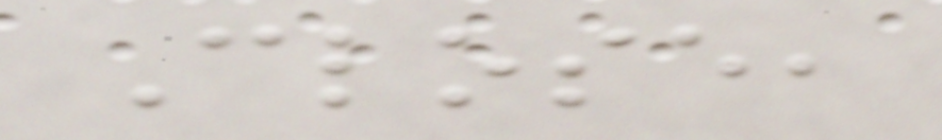Close,
